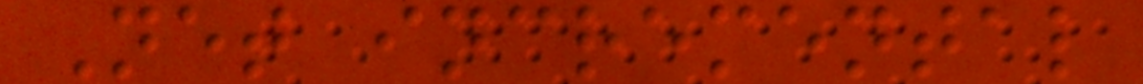Net incremental
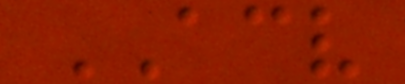ACV
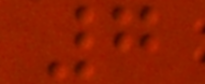7
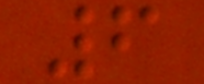6
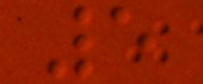5
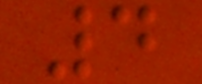4
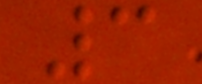3
